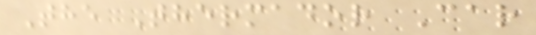The Thermador Car
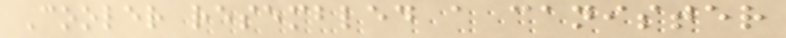Cooler resembled a canister
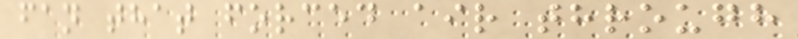fan that forced air through
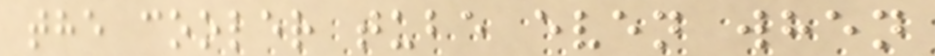the cooler tube even when
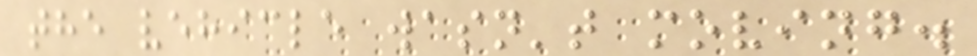the vehicle wasn't moving.
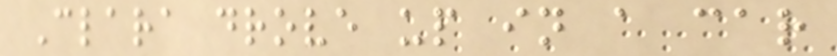Clara drove up in a car
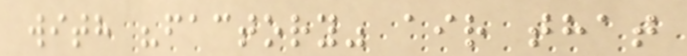with "factory" air that
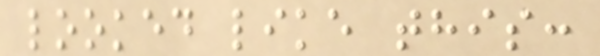looked like this:
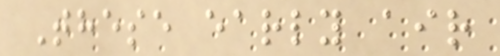These early air
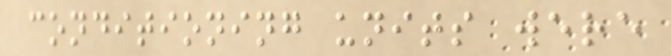conditioning units were
